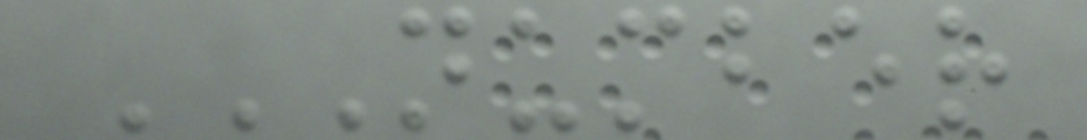NUMBER
